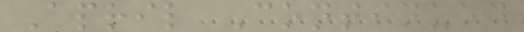April Continued
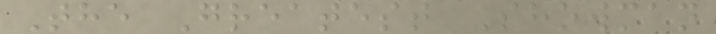The Greatest Showman
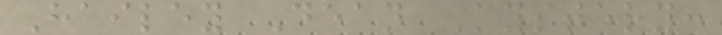Hailey Dean Mystery:
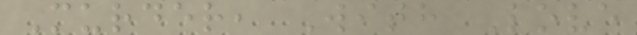Murder, With Love
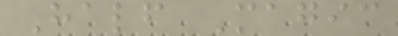Half Magic
